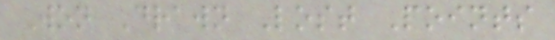Won Drawn Lost Points
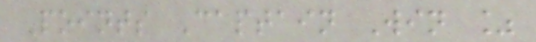Points Captain Win %
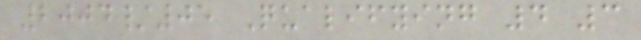2004/05 Qualifying 4 3
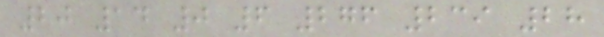20 14 0 6 276 239 28
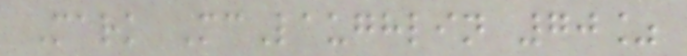Mark McLaughlin 70%
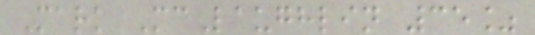Mark McLaughlin 35%
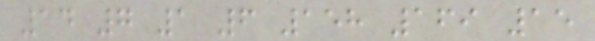14 7 1 6 158 169 15
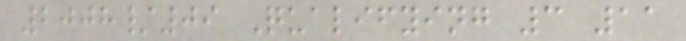2008/09 Qualifying 3 11
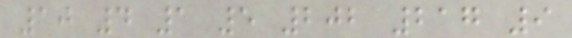10 4 1 5 202 217 9
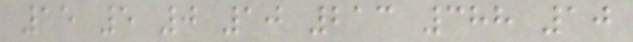15 5 0 10 213 388 10
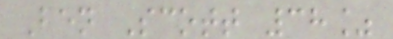Ben Scott 38%
